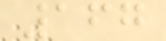167
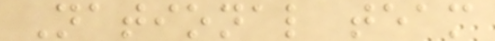National team
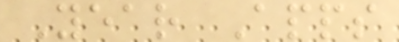Year Apps
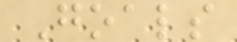Goals
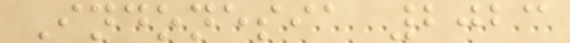Indonesia 2023
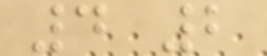4 2
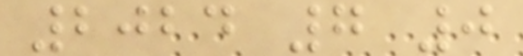2024 7 0
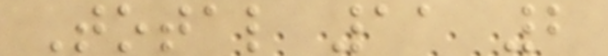Total 11 2
